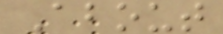About
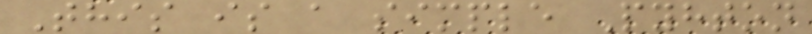This is a simple Pyhton
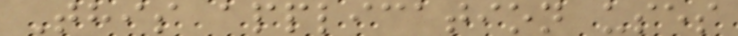This application uses
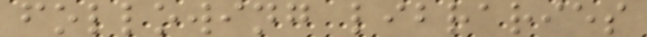following libraries
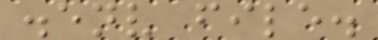.env file.
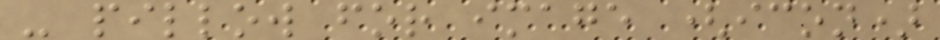- pillow for image (icon)
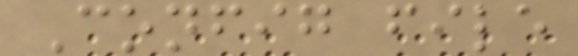Config file
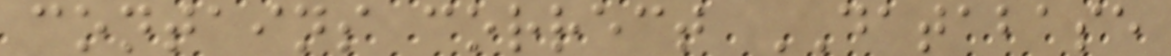contains correct DATABASE
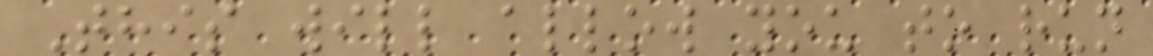This will allow you to run
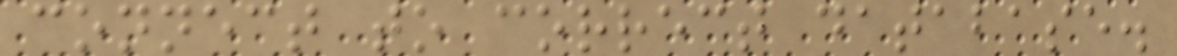connect to correct database.
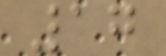17
